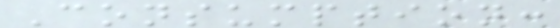Consumption:
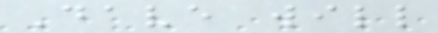Dave will
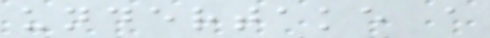undertake a
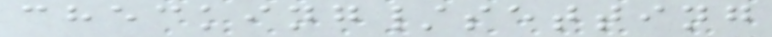checking/setting
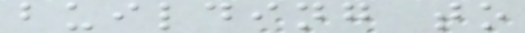building to
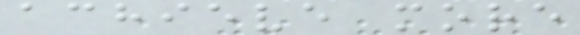achieve more
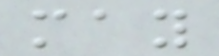may
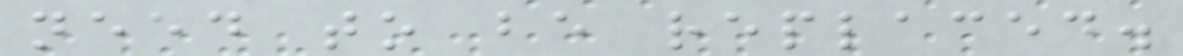need to be replaced.
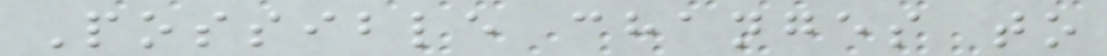Possible changes to
